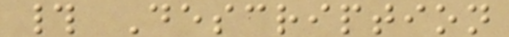# Description
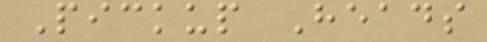Pickup Heads
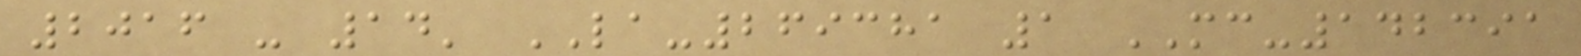2016 - 14' LA-269381 1 MC-142391
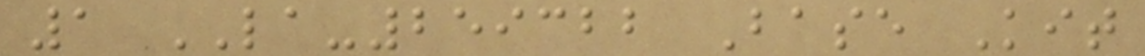1 LA-259322 Base Kit
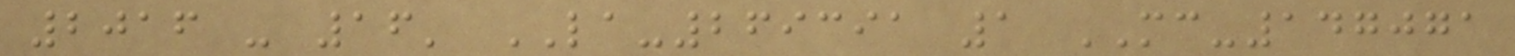2016 - 16' LA-269391 1 MC-147071
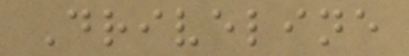Driveline
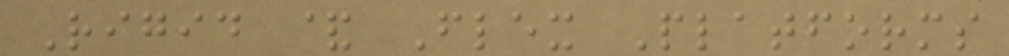Rigid & Flex Platforms
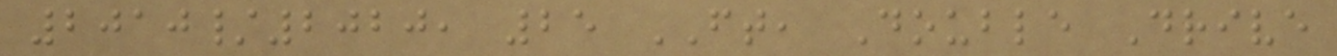2010/2020, 25 FT, Double Drive
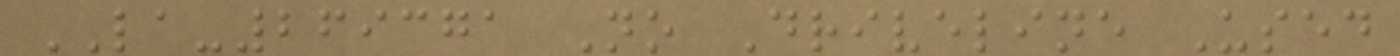LA-269371 No Driveline Used
